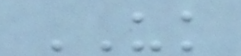UK
